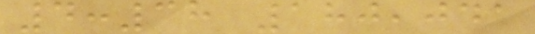4:38 180,041
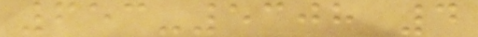653-5308 4
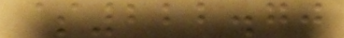$222.70
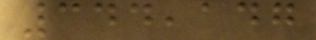344,147
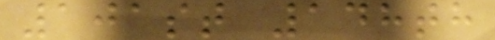101st 148th
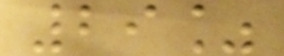29%
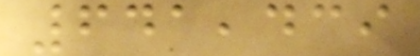641,439
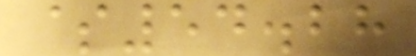$54.28
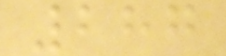287
